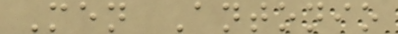Men Antonio
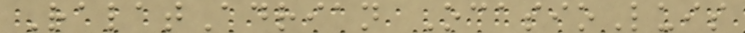RalatAdrian OcasioLuis
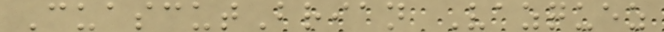CuascutBrian Vazquez
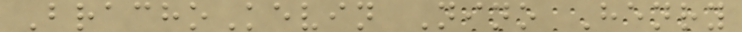BrachoKevin Nino Henry
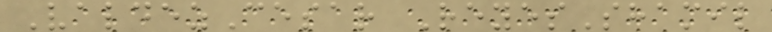ValdezCesar ReyesShamil
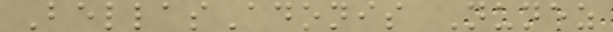BellasAdonis Nunez
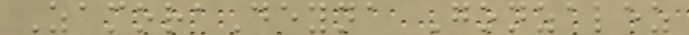ZamoraDeyna Gonzalez
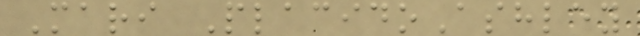Mari PlacidoAshley
